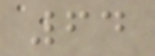64
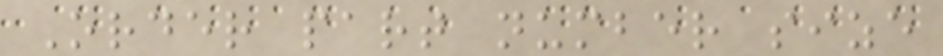Order part number size
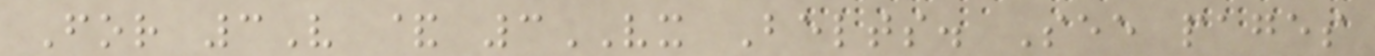For 3V & 3VX Belts. See pages
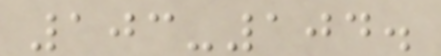103-104.
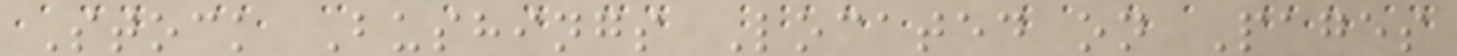Stock Bushings Located on Pages
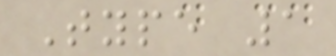Type 1
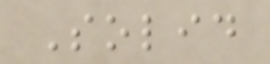Solid
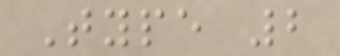Type 2
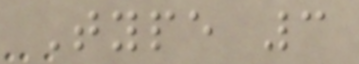Type 3
